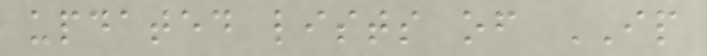updated lists of IP
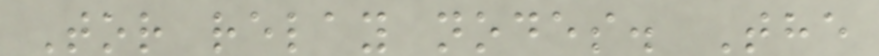Tor relay nodes. The
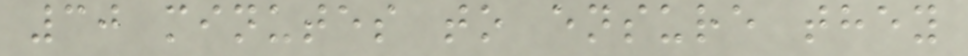30 minutes to ensure they
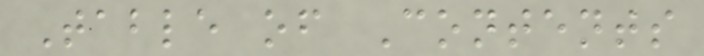Table of Contents
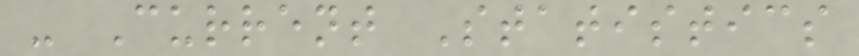- Current Statistics
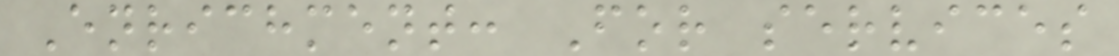Enrichment: For services
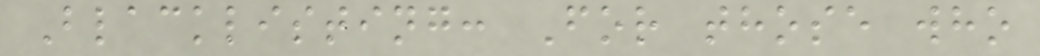Blacklisting: For those who
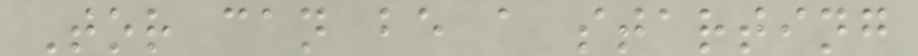Tor can be a starting
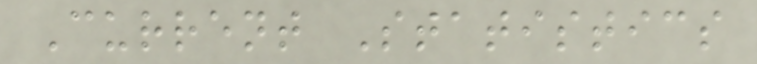Current Statistics
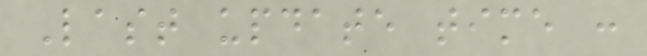Last update time :
